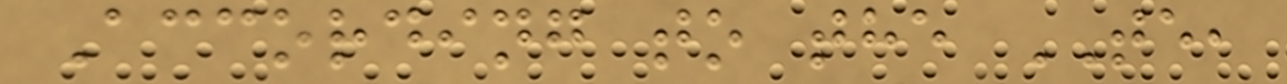According to the TE,
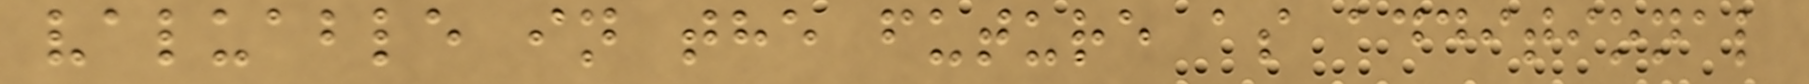valuable in the future as additional
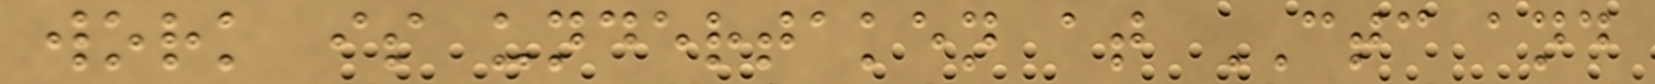work is undertaken at CTC and
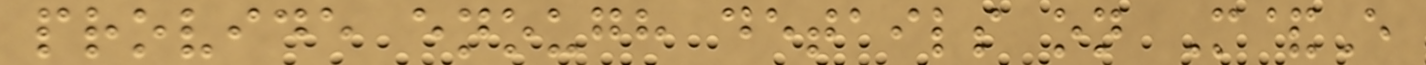provide enough details on M&E
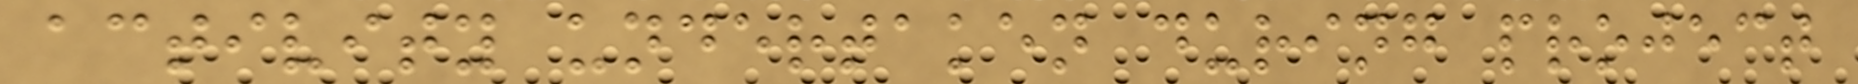activity undertaken during project
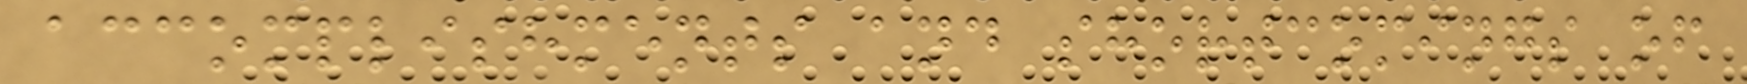accomplishments and shortcomings of
